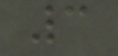3
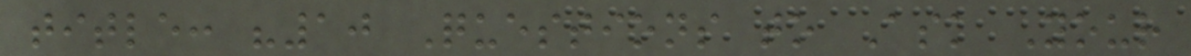title: "10 Questions to Ask Your
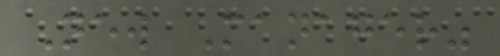New Manager"
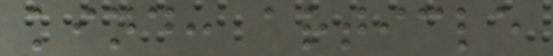kind: article
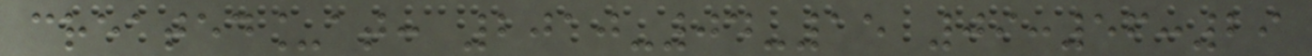created_at: 2010-04-15 09:56:29
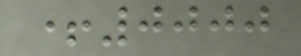+0000
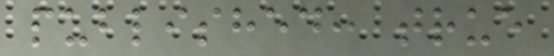published: true
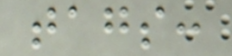tags:
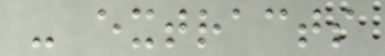- extracts
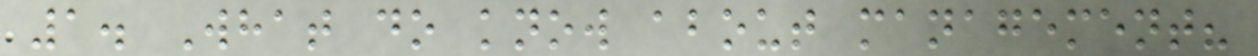1. What do know about management?
